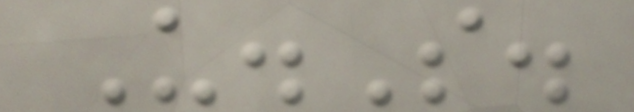U.S.
